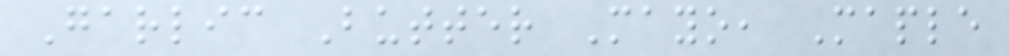Garlic Butter Mayo, Maple
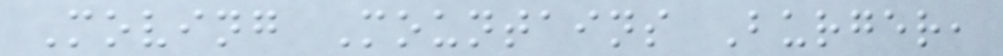Moving Mountains Burger,
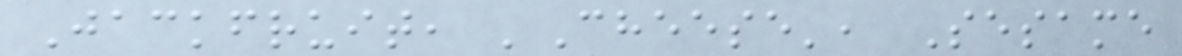Jackfruit, 'Cheese', Sesame
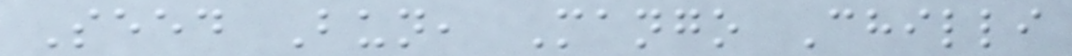Seed Bun, Mango Chilli
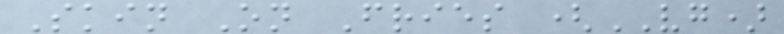Skin On Fries (VG)
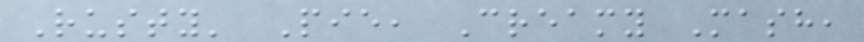Rusty' Pie, Creamy Mash,
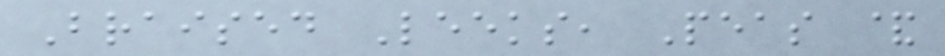Braised Leeks, Peas &
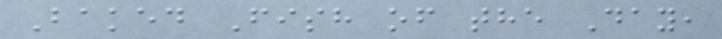Baked Fish of the Day,
